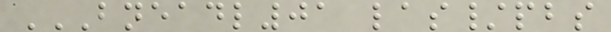BNEADL01 LAS/PBS
